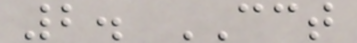2. CCT
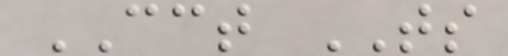CCT TS
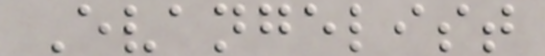Evangelist
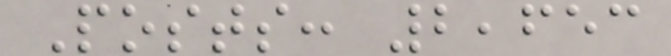Posts: 2,653
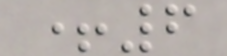+6
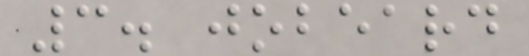3. jobeard
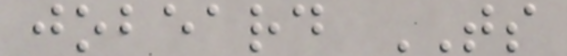jobeard TS
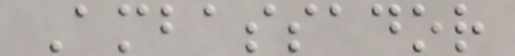Ambassador
